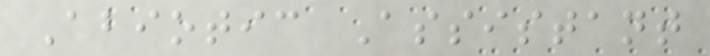Abiotic Assistant
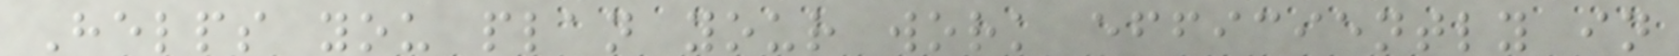Helps you plan your work efficiently in
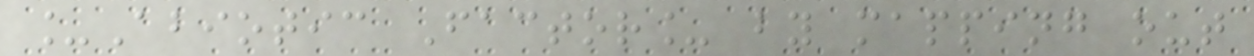_Abiotic Factor_ by mapping out
